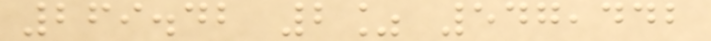269.42 2% 547,442
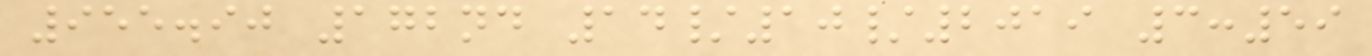955.90 172nd 14/10/2019 3:59
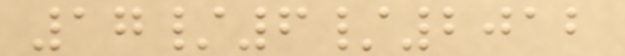17/6/2012
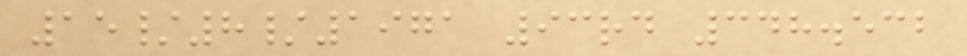15/8/1971 93rd 348.532
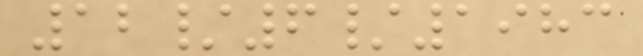12/6/1983
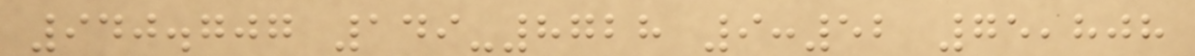940.707 149-8728 9:52 75,808
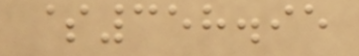$358.95
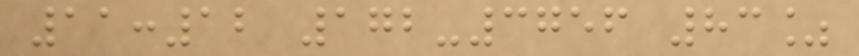11:12 172-3756 83%
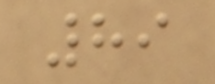89
